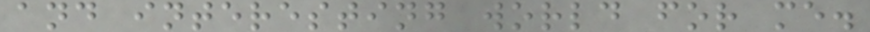and interesting world for me.
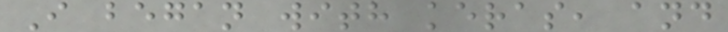I began with keras, and
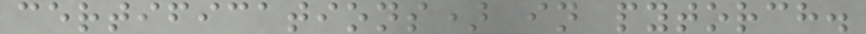certifications) in pytorch.
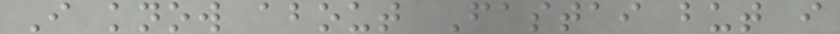I know about Fastai but i
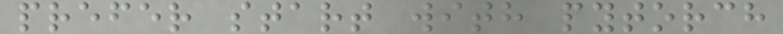prefer start with pytorch
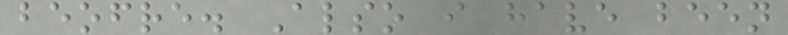beofre. Also i have been
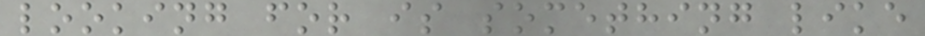looking for is something like
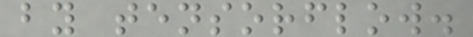by tensorflow.
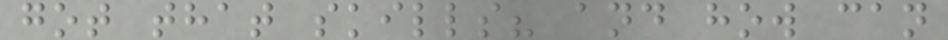got that skills? and how can
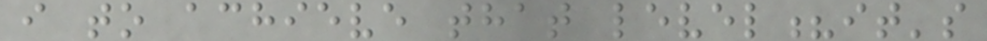i to achieve that level?it's
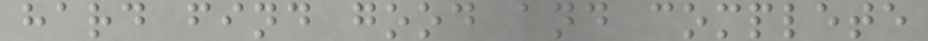hard find good and complete
